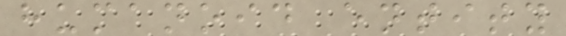humanoid entity
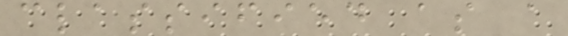classified as a
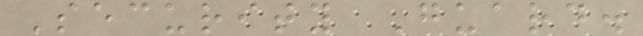Security Guard.
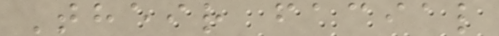Their facial
